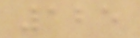125
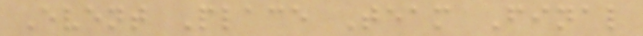Event Place Team Final
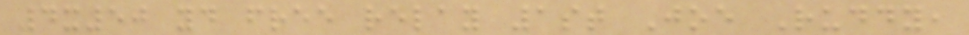4x50 yd free relay 1st Joe Ruddy,
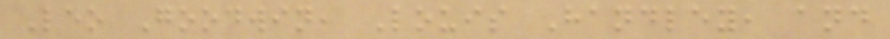Leo Goodwin, Louis Handley, and
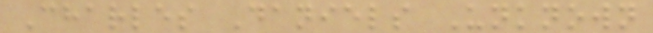Charles Daniels Unknown
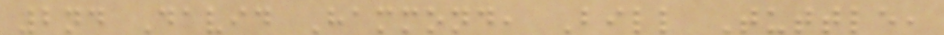2nd David Hammond, Bill Tuttle,
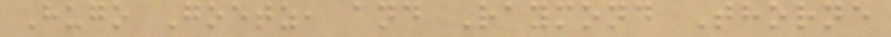Hugo Goetz, and Raymond Thorne
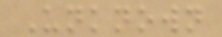Unknown
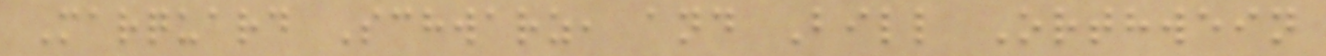Marquard Schwarz, and Bill Orthwein
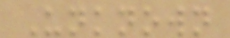Unknown
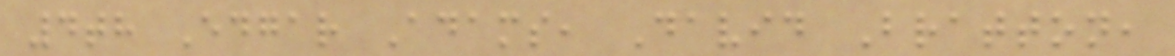4th Edgar Adams, David Bratton,
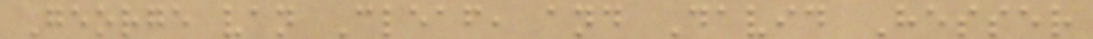George van Cleaf, and David Hesser
